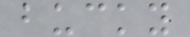bucky
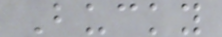Bucky
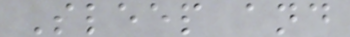Sleep and
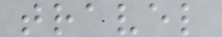travel
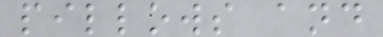pillows and
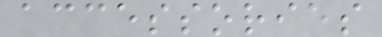accessories
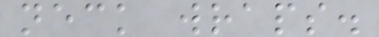neck wraps.
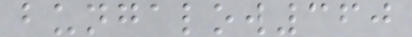bungalow360
